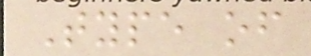Type of
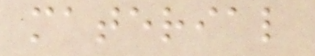material
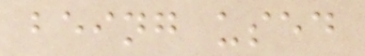being used
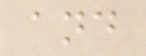and
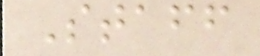Staff
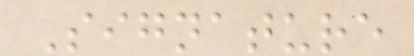Signature
